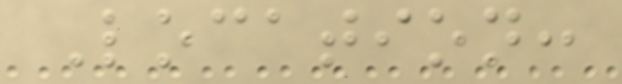Location:
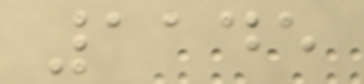1145
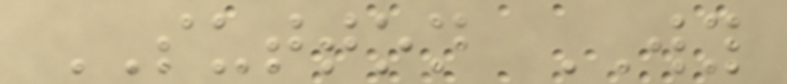SUTTON WY
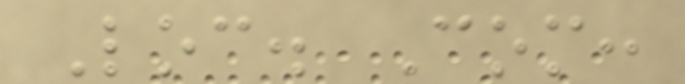Loc. Com:
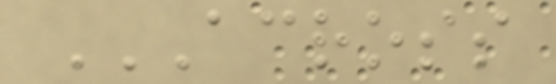ACROSS
